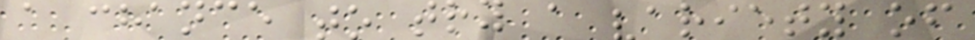a chance to try a variety of
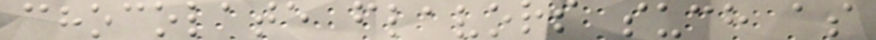chocolate flavors such as
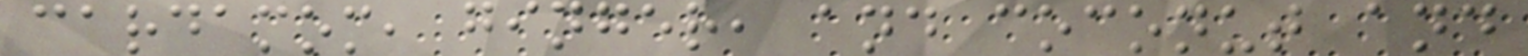cardamom, ginger, and coconut and
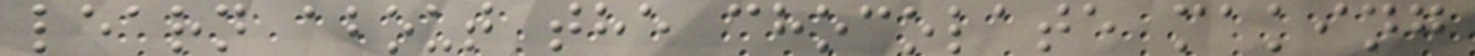learn about the chocolate making
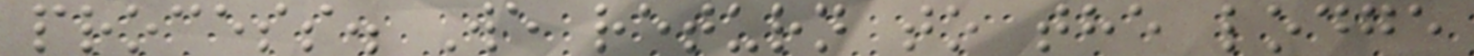process. We return to the lodge
